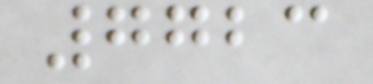7723
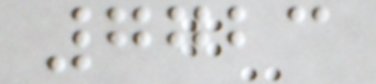7723
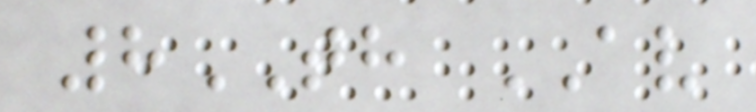8TH AV
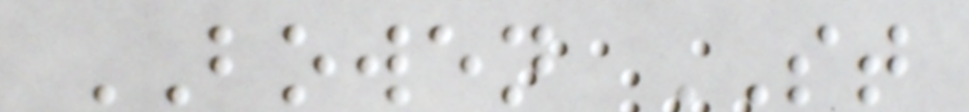BOWEN ST
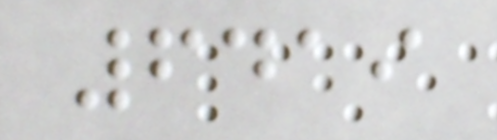6419
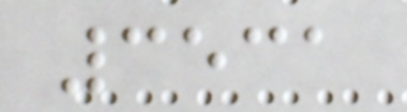3531
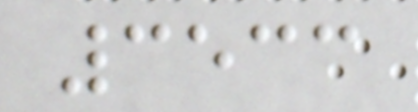3533
